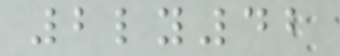2ly42
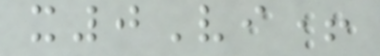x0Vi+
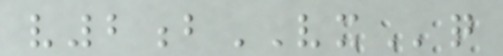v2bVXq
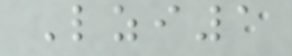Lzi1
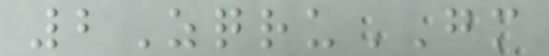2ZqruGM
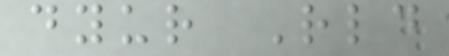dyur Rld
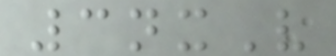3nxV
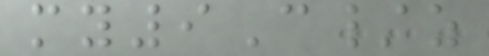my9C/z
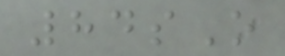84sO
